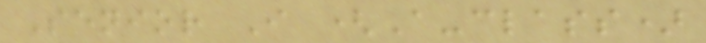Senior I (A-class)
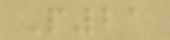P21
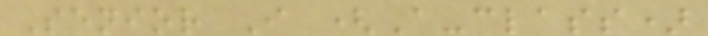Senior I (A-class)
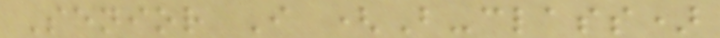Senior I (B-class)
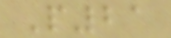P21
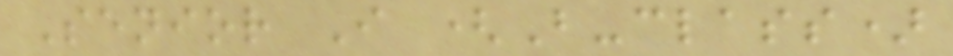Senior I (B-class)
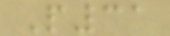P31
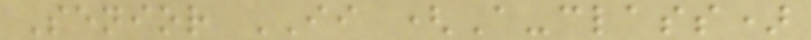Senior II (A-class)
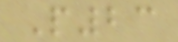P23
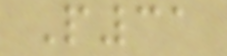P31
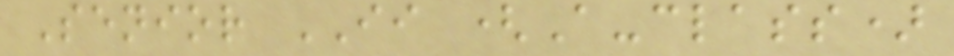Senior II (A-class)
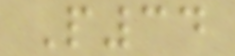P34
